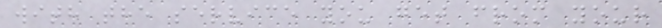with the service you get from your
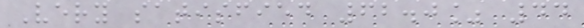Very satisfied 62.0% 44
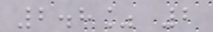2.8% 2
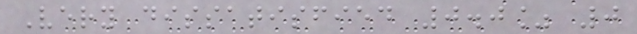Very dissatisfied 0.0% 0
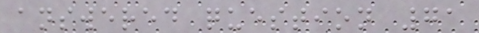answered question 71
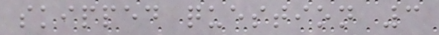skipped question 3
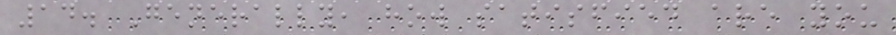14. Generally, how satisfied are you
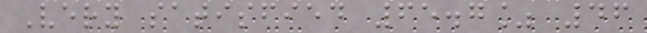Very satisfied 65.7% 46
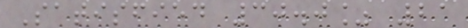Satisfied 30.0% 21
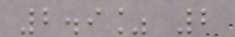2.9% 2
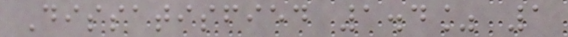Dissatisfied 1.4% 1
